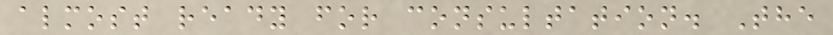almost ready for consultation. The
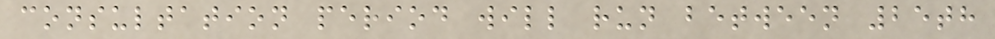consultation period will run between 25th
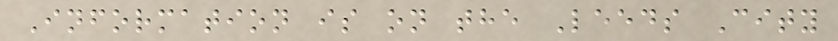Information is on the Leeds City
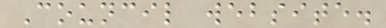Council website.
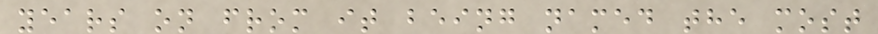years on from it being named the most
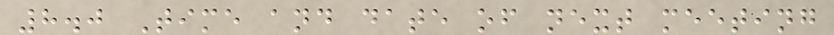8.0 Time and date of next meeting
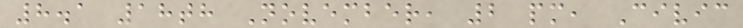8.1 18th November, 2 pm, Civic
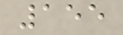155
